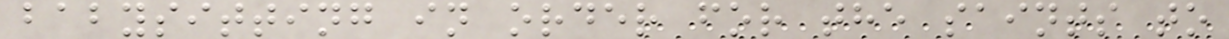babysitting in order for the saints to
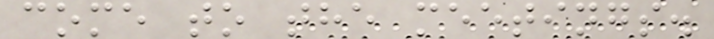come to the meetings.
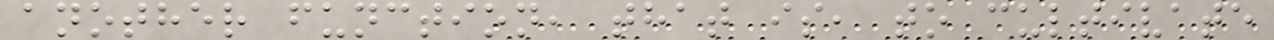another function, that is, to cultivate
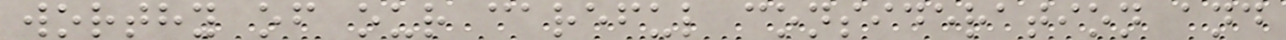worthy of our careful consideration and
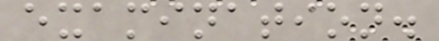examination.
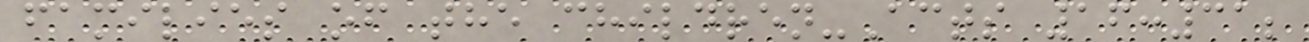families of the children-Acts 16:31;
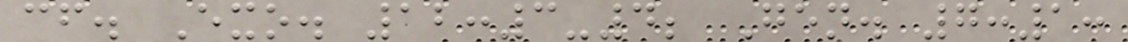cf. Exo. 12:3-4; Gen. 7:1:
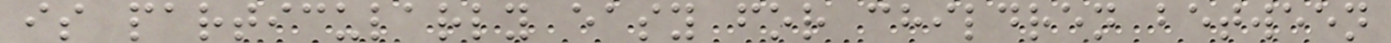is particularly easy for children between
